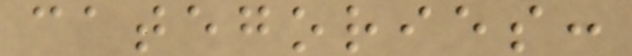categories:
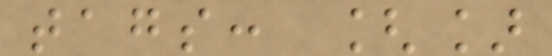tags: []
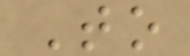To
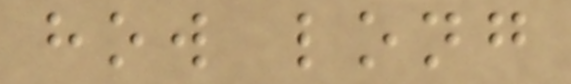how long
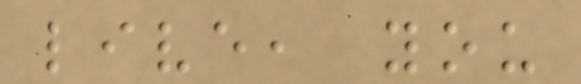live, you
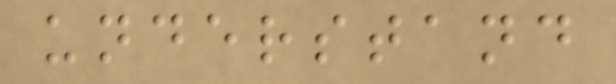understand
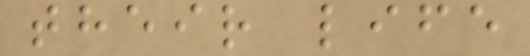their life
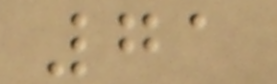71
